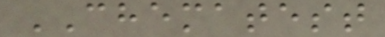CHEMATEST
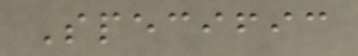Specific
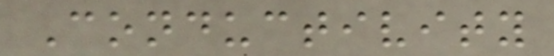Conductivity
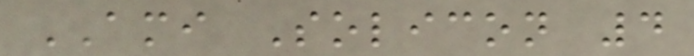AMI Solicon 4
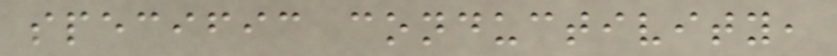specific conductivity,
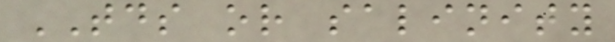TDS or salinity
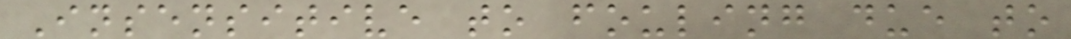Insensitive to fouling due to
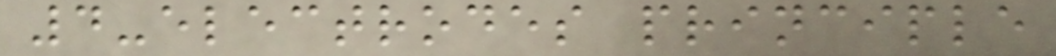4-electrodes principle
